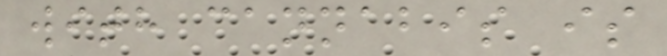with cannabis is
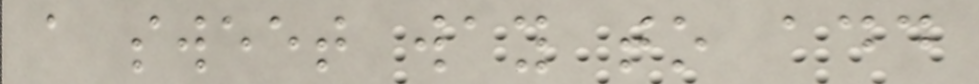a sweet way to add
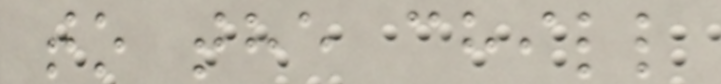to the chill
